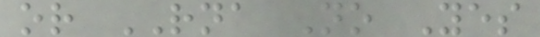or RNA No Yes
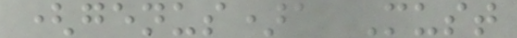(genus)a Must
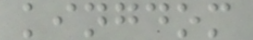kingdom
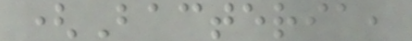(Bacteria,
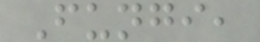Fungi,
